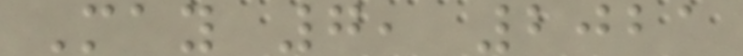May 7, 2021
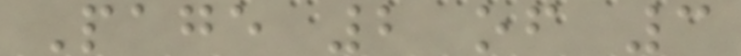Page 2 of 3
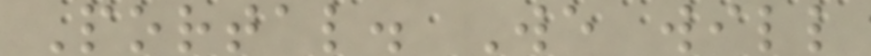Portal. We will
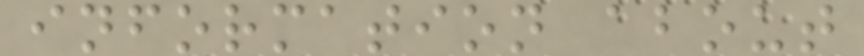information about
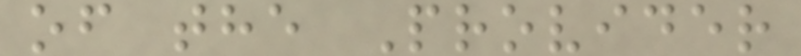of the Provider
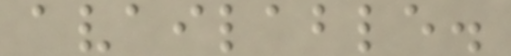available.
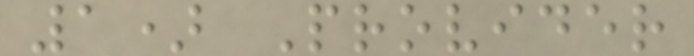1) Provider
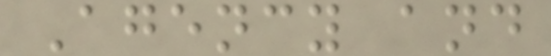Agency and
